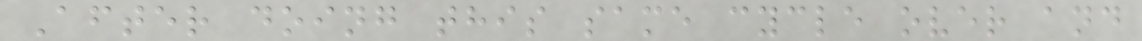After doing this same cycle over and
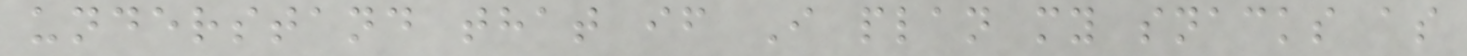understand that if I plan my snacks as
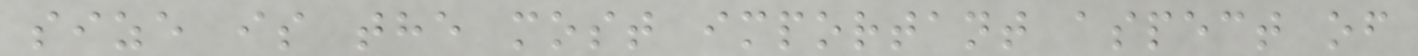size is the most important aspect of
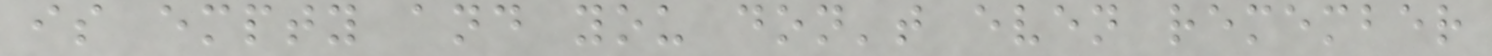is empty and you don't even remember
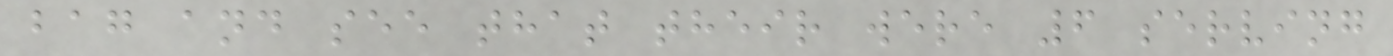bag and see that their were 6 serving
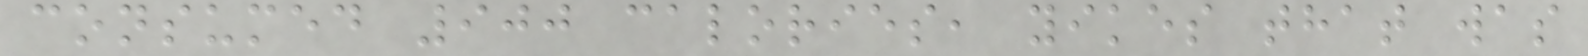consumed 900 calories, yikes that was
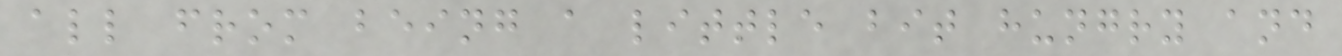all from being a little bit hungry and
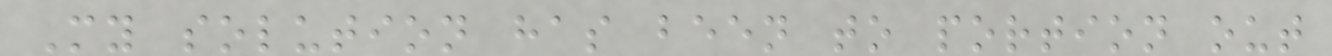My solution has been to portion out
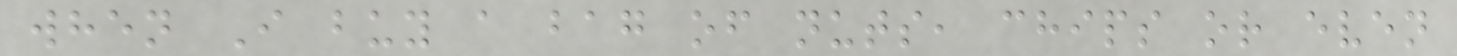when I buy a bag of nuts, chips or even
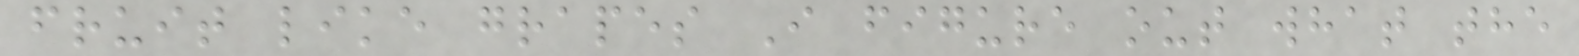fruit like grapes I figure out what the
